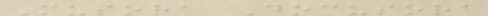Musora Docusora
